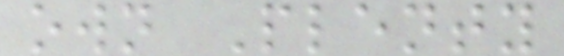own Plenty
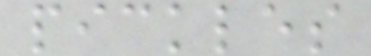pickles
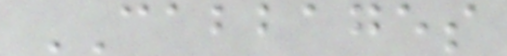CABBAGES
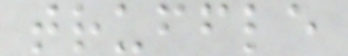truffle
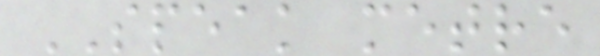SPEAK metre
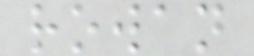rowan
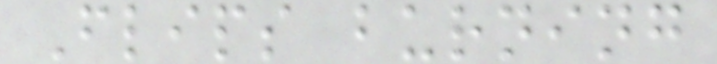Flips burning
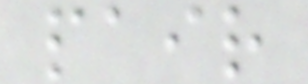pair
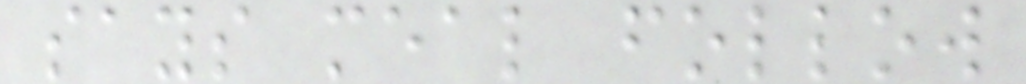says meal follow
